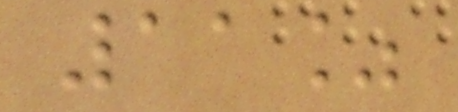11%
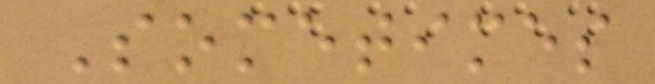Sometimes
